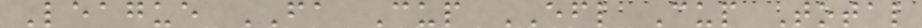League FA Cup EFL Cup Total
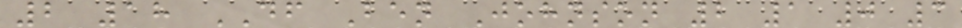2 18 DF Ben Johnson 2 1 0 3
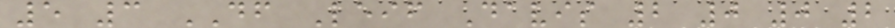5 3 DF Leif Davis 2 0 0 2
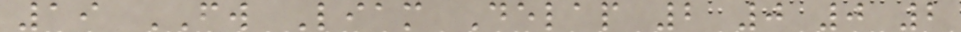19 FW Liam Delap 2 0 0 2
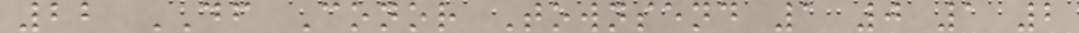22 DF Conor Townsend 1 0 1 2
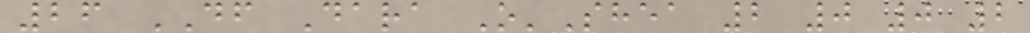26 DF Dara O'Shea 2 0 0 2
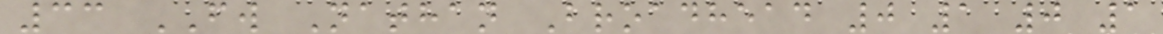33 FW Nathan Broadhead 0 1 0 1
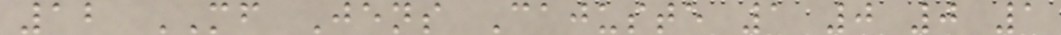12 MF Jens Cajuste 1 0 0 1
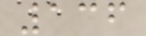136
